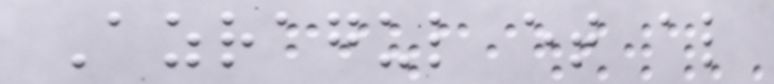Azragul et al
